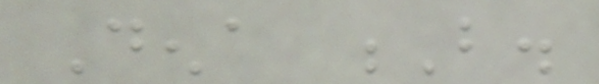Dena B.
